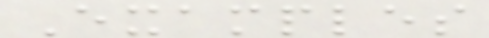Examples
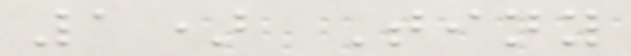1) Tiny
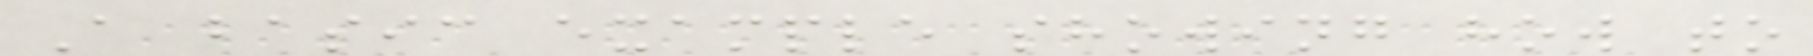A basic example showing how to
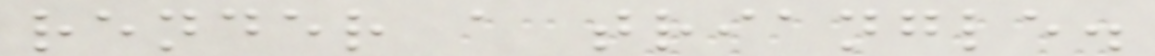render a triangle.
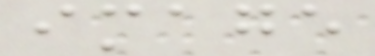image
